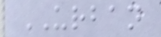URBAN
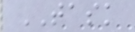TASK
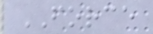FORCE
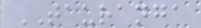TAURANGA
